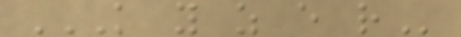K Y Z E R
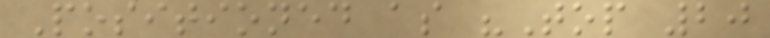Positioned as "Top 20
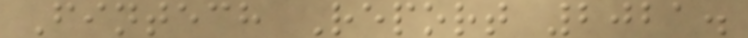Fintech Report 2021.
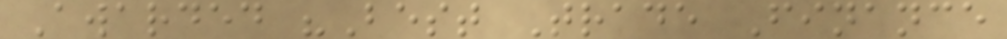Awarded "Best Trade Finance
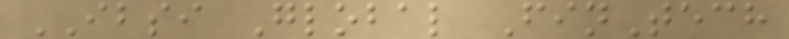IBSI Global FinTech
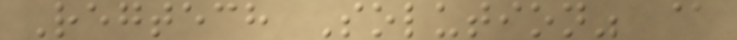Regtech Solution" @
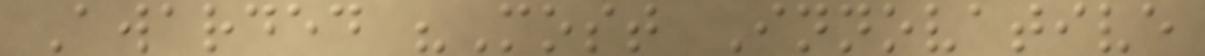Awarded "Most Innovative
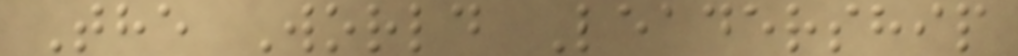The World Leadership
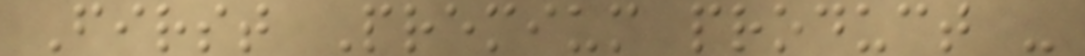First Premium product -
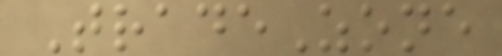TradeZone
